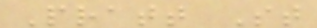Pratt St
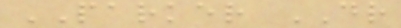PARKER DR
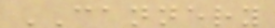CANNERY
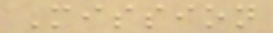Mission
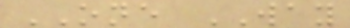ONE WAY
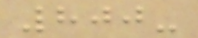800-
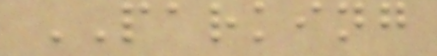PARKING
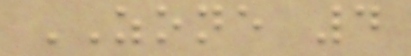ZONE 4
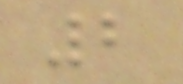2
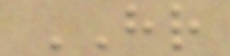HR
